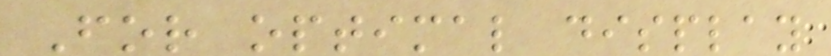For optimal display
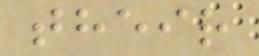their
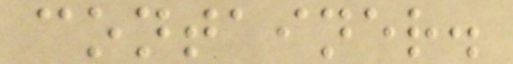container.
